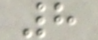8
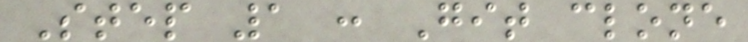Step 1 : Git clone
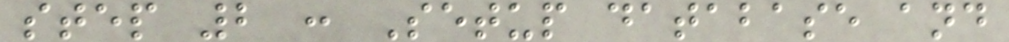step 2 : Setup database and
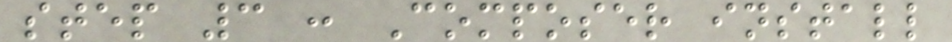step 3 : Composer install
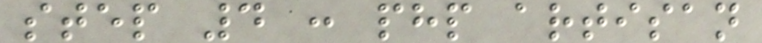step 4 : php artisan
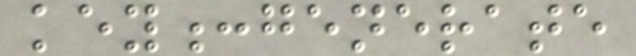key:generate
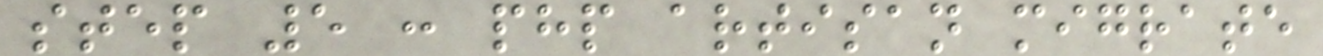step 5 : php artisan migrate
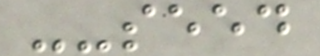--seed
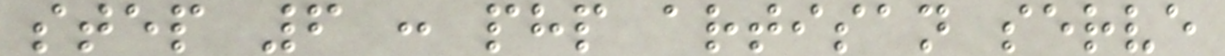step 6 : php artisan serve
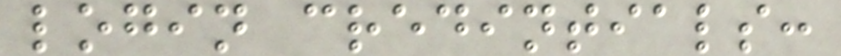login credintials:
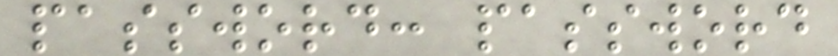password: password
